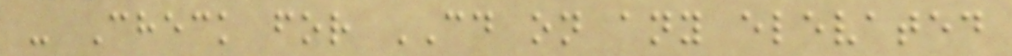- Check for CD on any elevated
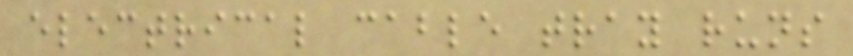electrical cable tray runs
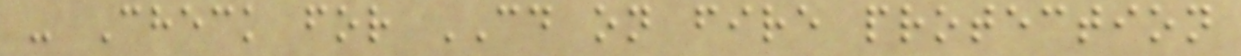- Check for CD on fire protection
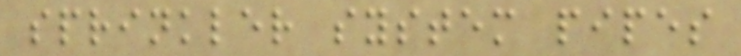sprinkler system pipes
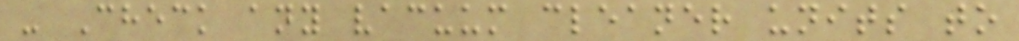- Check any vacuum cleaner units to
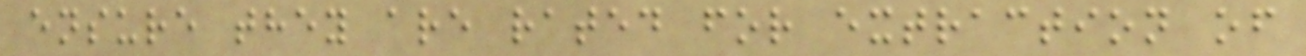ensure they are rated for extraction of
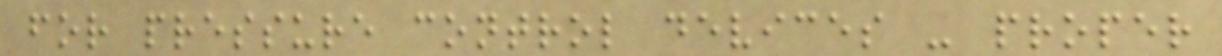for pressure control devices - proper
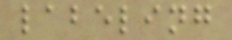labeling
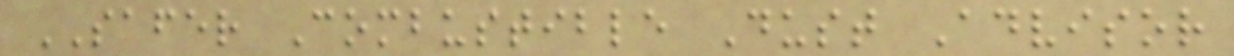SAFER Combustible Dust Advisor
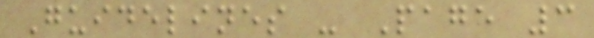Guidelines - Page 3
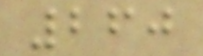260
